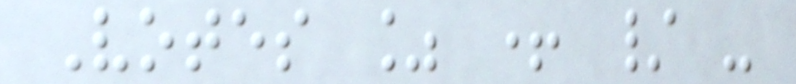Votes % + / -
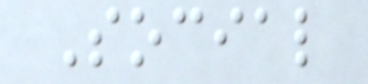Social
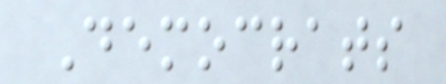Democrats
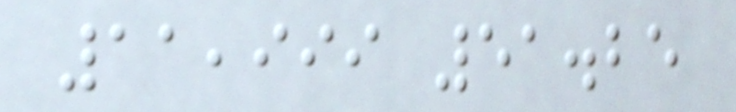11,999 51.25
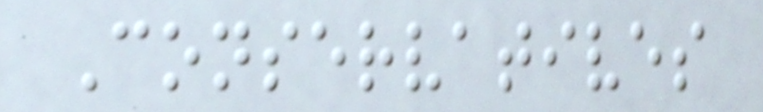Conservatives
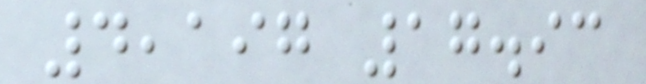4,197 17.93
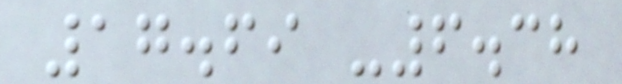17.69 -6.38
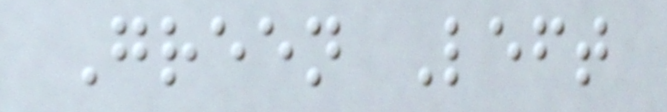Green Left
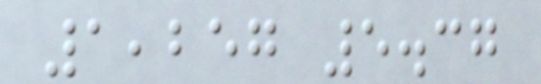1,257 5.37
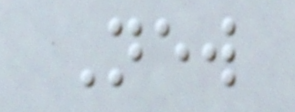New
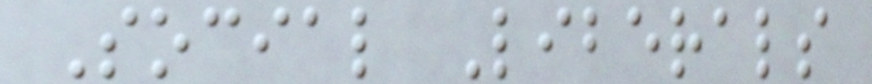Social Liberals
